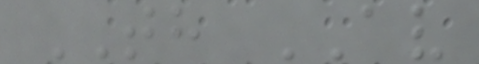TH AV
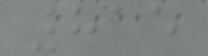815
